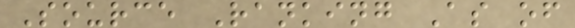Source Ranking As of
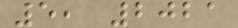5, 2021
